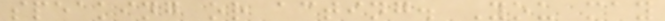speaking or acting. You may
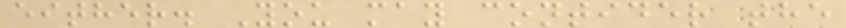either. You may contider the
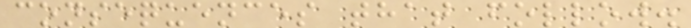consequences that follow.
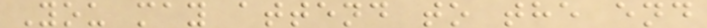You may attend to the end
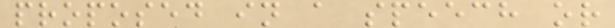proposed in a speech or
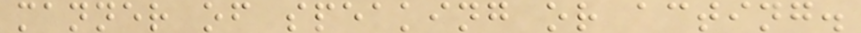manner of speaking or acting.
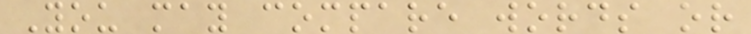You may compare words or
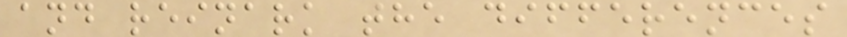and reinark the differences
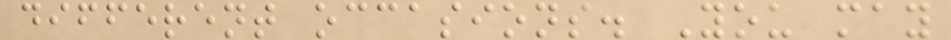different occasions. You may
